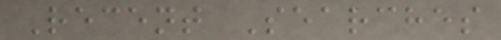Recent Searches
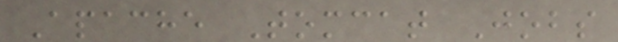Apache Tomcat Jobs
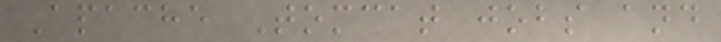Apache Tomcat jobs and
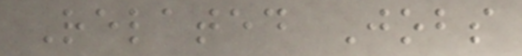Related Jobs
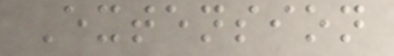Extension
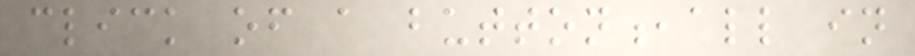click of a button,all in
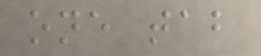one tab
